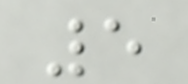5
